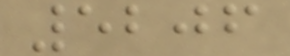5206
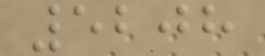5208
